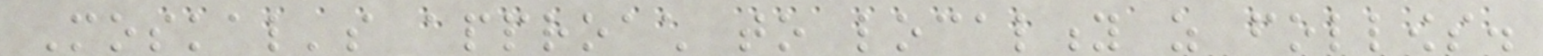Moskal's approach to locality as follows.
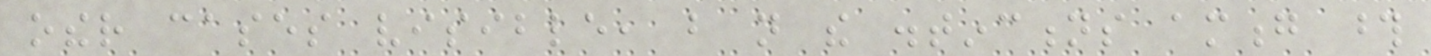other cases visible, but not the distinctions among those
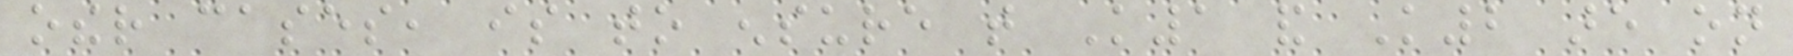other cases, is to ensure that K1 and K2 are on
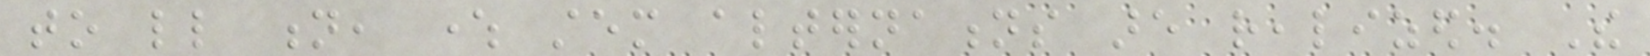to little n, where stem alternations are realized. The
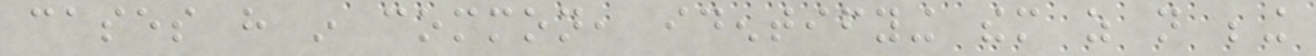cases have in common, identifying them as not being
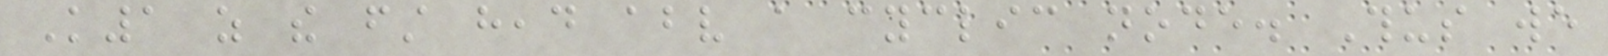K1 as the first head above a cyclic node. Thus we
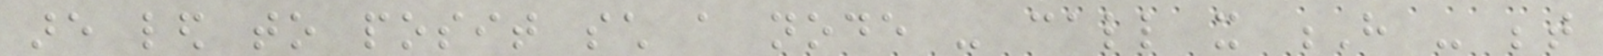are led to posit such a node - call it H - between
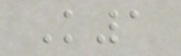K1
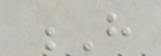H
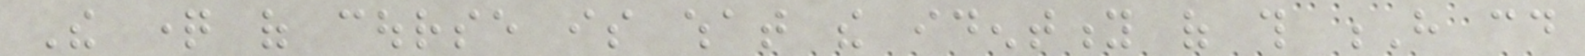The question of course is what the identity of this H could
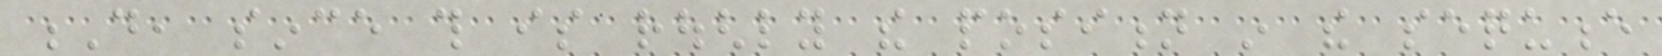D, since this is roughly the position in the sequence
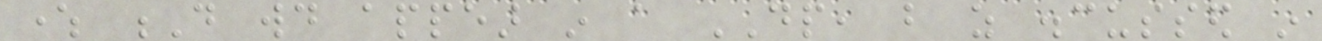where D would appear in a DP, but as discussed in
